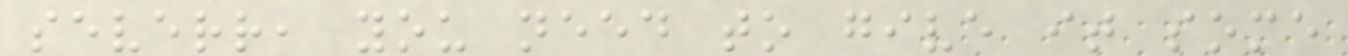severr, you need to give it some
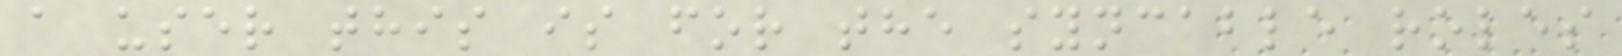a user this is for the syncable roles
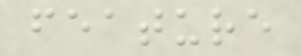feature
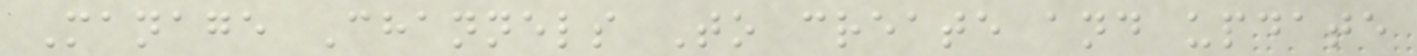Manage Channels To create and update
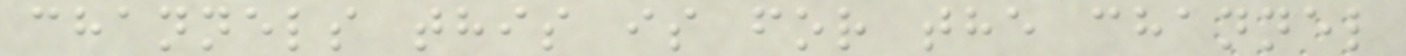channels this is for the channel
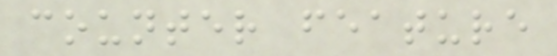counter feature
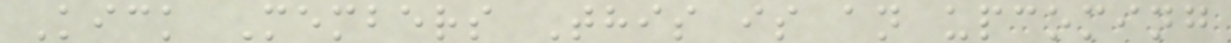Kick Members This is an upcoming
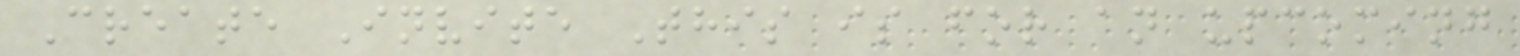Create Invite This is for an upcoming
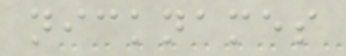nicknames
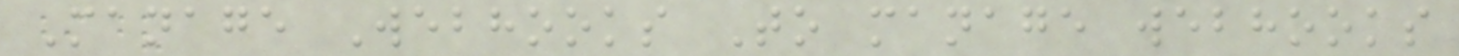Manage Webhooks To manage webhooks
